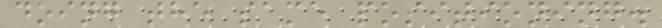doing the same positioning.
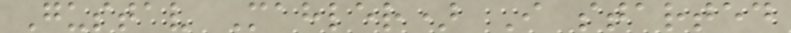Gustav Mahler) I started
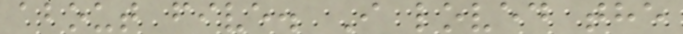about five. I loved the
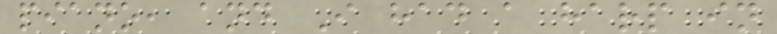piano, and I had a harp in
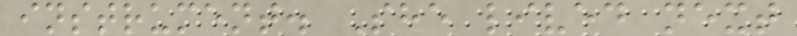instrument. She lived next
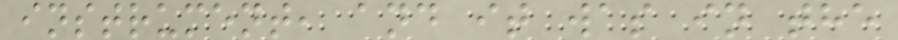instrument, and it was in the
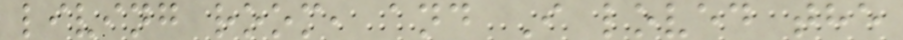living room, and I loved the
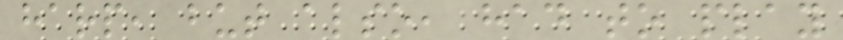harp, but also, had to play
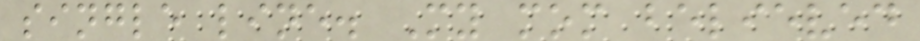single line. My mom believed
